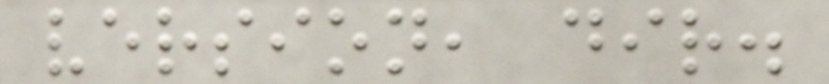version, dir.
